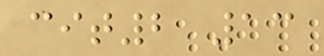cit2 13
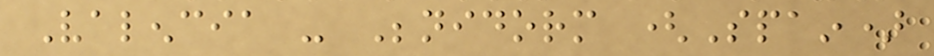Valencia - Benidorm (Spain)
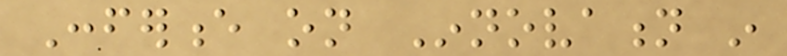Conference on Innovation in
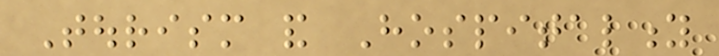Tourism and Hospitality
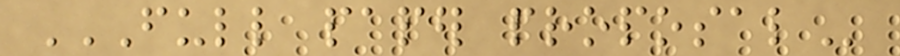FULL PAPER PROPOSAL
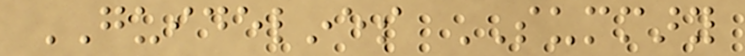GUIDELINES SUMMARY
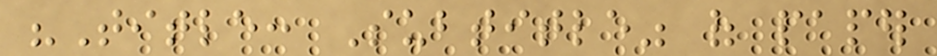"Title: Subtitle" of paper
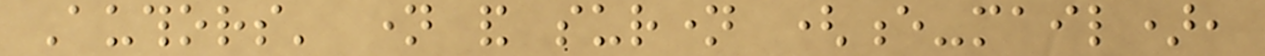Authors' name and surname (e-mail),
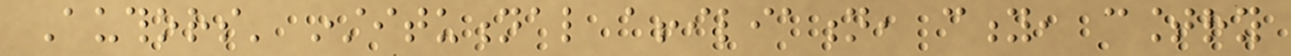Authors' institutional affiliation, city, country
